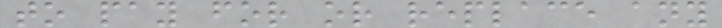to pay for or replace any
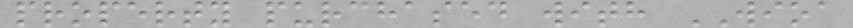property purchased with WIOA
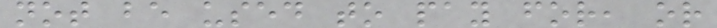not be used to pay for, or
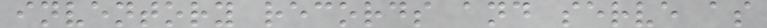inventory records and serve as
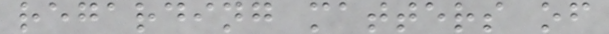regarding matters of
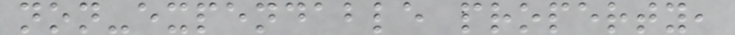non-expendable property,
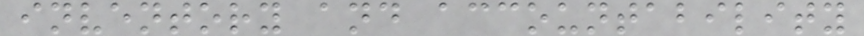inventory and accountability
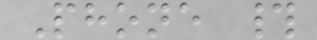Phone #
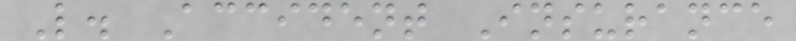L. Accident Insurance
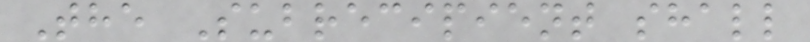The Subrecipient shall
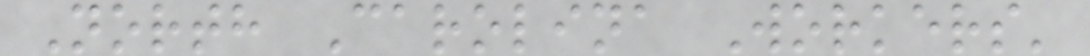North Carolina Workers'
